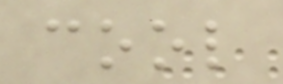cool
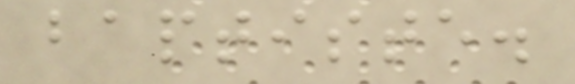baptiste.
